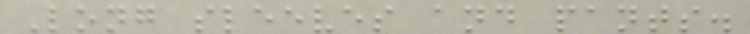Long sleeves and pants.
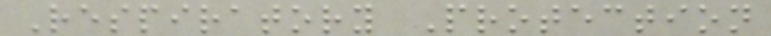Respiratory Protection
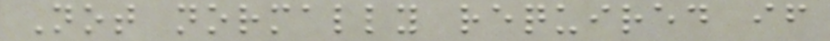Not normally required if
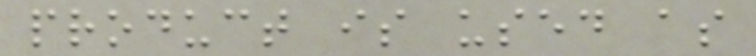product is used as
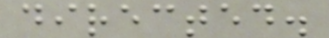directed.
